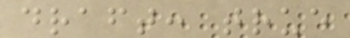draft: true
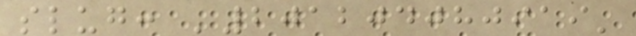slug: '201204080919'
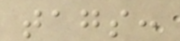tags:
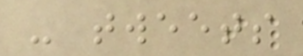- tweets
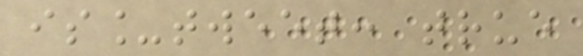is_tweet: true
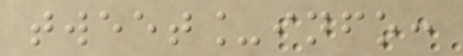tweet_info:
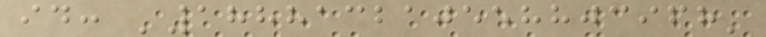id: '188813210558803968'
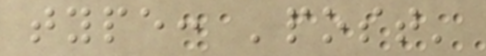type: 'post'
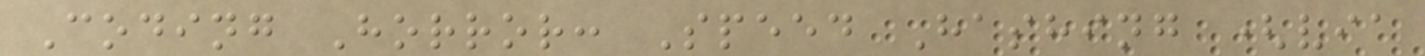Coding Horror: Speed Hashing (via
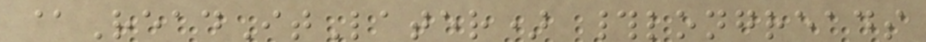@ReadItLater) #longreads
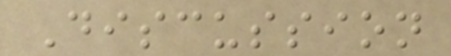Discussion
